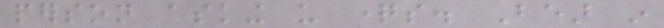person asking us questions. Bear in
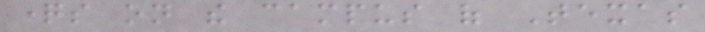questions on the campus of Texas
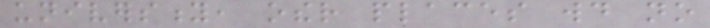university, other places would no
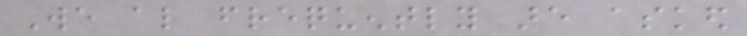We also frequently are asked
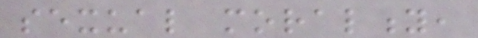sexual morality,
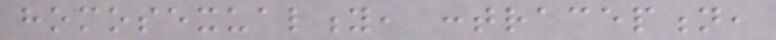homosexuality, contraception,
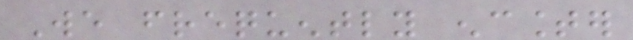We frequently encounter
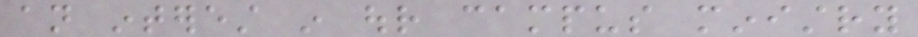an interest in our campus ministry
